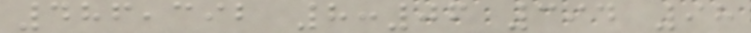486,392 8:06 394 98
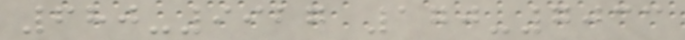680-9927 170-7033
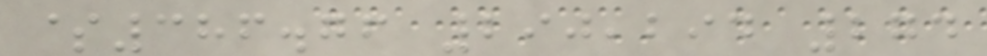$386.76 290,294 274
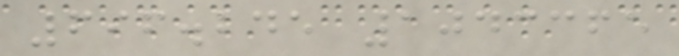696.245 1043365
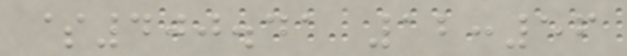$400.41 12:56
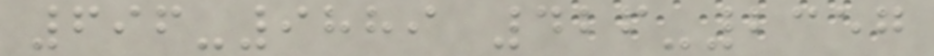696-9889 426-2357
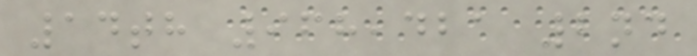14th 968,421 2nd
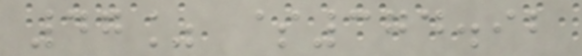47% $374.92
